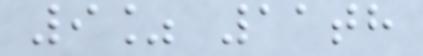9% 11th
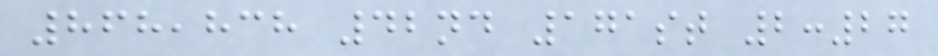868,838 42nd 171st 2:27
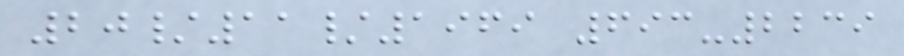20/11/1969 693-2239
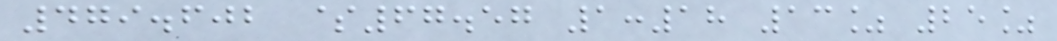479.602 $67.57 1:18 13% 25%
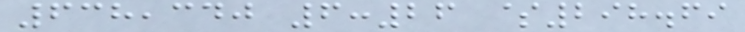638,340 6:26 $298.69
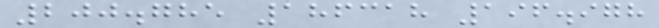200.785 186318 196.978
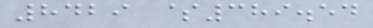8429 $389.54
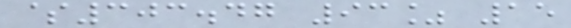$303.47 93% 15
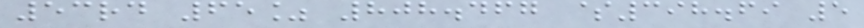53rd 65% 808.467 $398.69 5
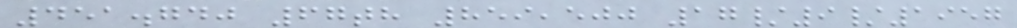451.740 67th 859,500 17/9/1957
